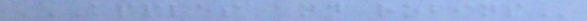APPLES AND ROBINS
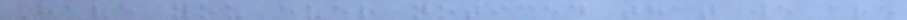Have you ever noticed that we are
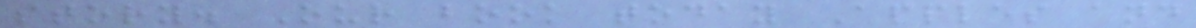story. Our book today Apples and
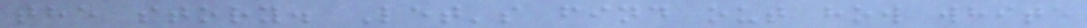the story. Let's find out how white
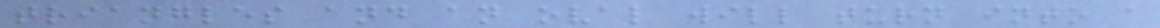triangles and an oval will turn into a
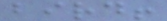bird!
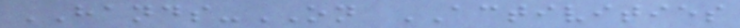HANDS-ON ACTIVITIES
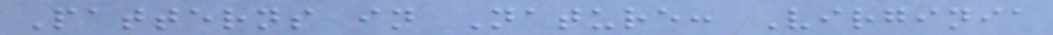Patterns in Nature: Virginia
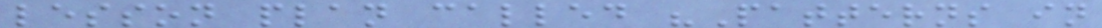lesson plan called "Patterns in
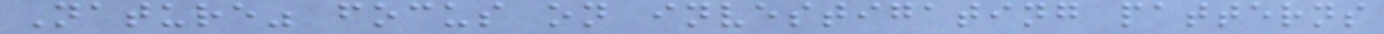Nature" focus on investigating patterns
